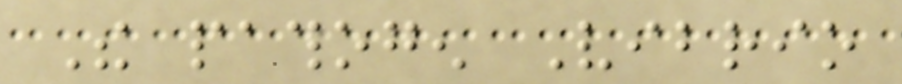The pathogen Vibrio
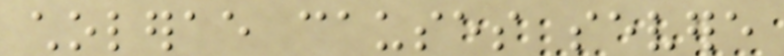cholerae causes severe
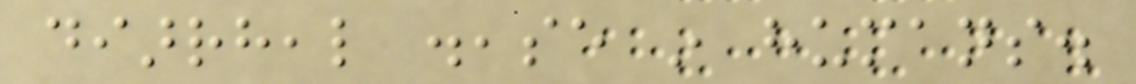diarrheal disease in humans.
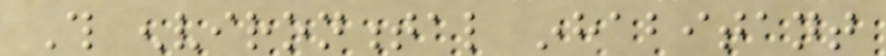This environmental inhabitant
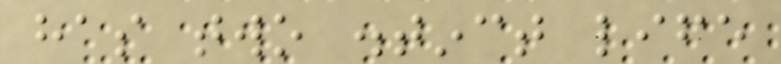has two distinct life
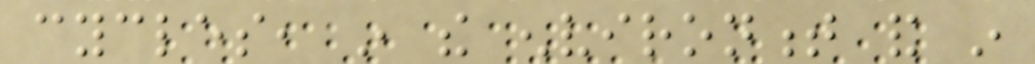cycles, in the environment and in
